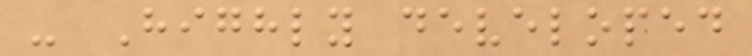- Highly developed
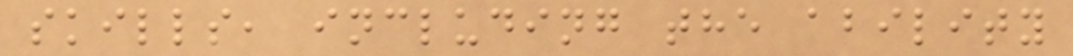skills, including the ability
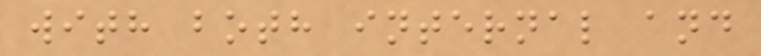with both internal and
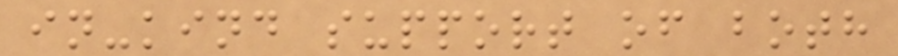in-kind support of both
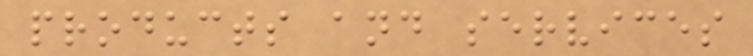products and services
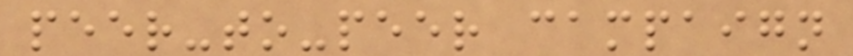peer-to-peer campaign
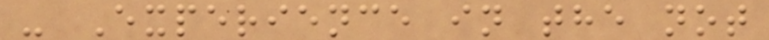- Experience in the not
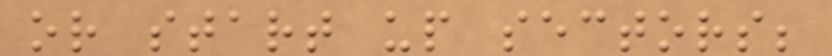or start up sectors;
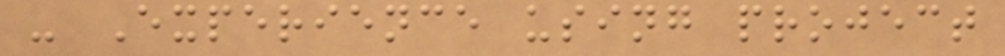- Experience using project
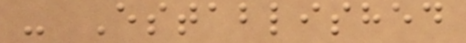- Established
